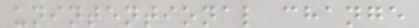unintentional change
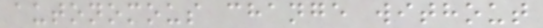autonomous change without
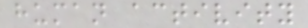human activity
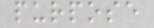purpose
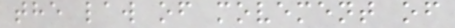the law of movement of
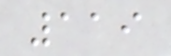119
